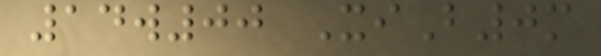14w00 XiB0m
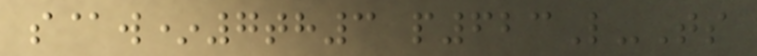s@w*7th3 p623L-Ts
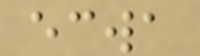ecwa
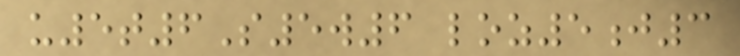u5t6S5w6 loz5j3
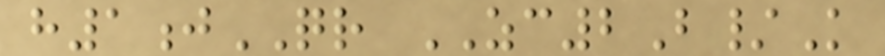h1jQR ZC2B/K
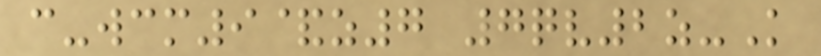c-wcm9&z7 7qv2z-K
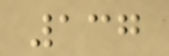137
